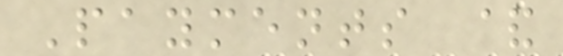Payments &
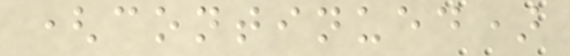(continued)
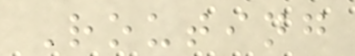Routing
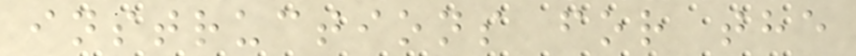instructions for the
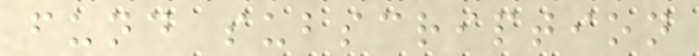fund subscription
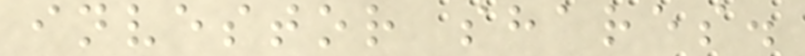investor shares.
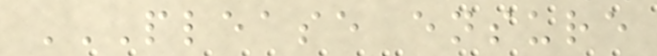PLEASE ENSURE
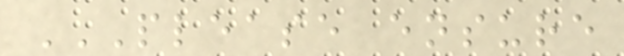PLEASE ENSURE
